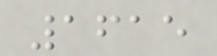1615
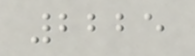2225
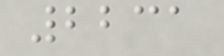2231
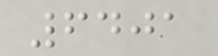6401
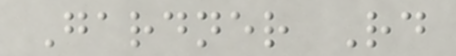Gardner Rd
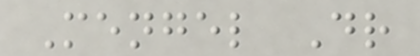Mengel Dr
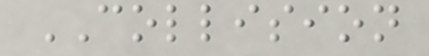COLLISION
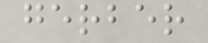gerber
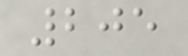205
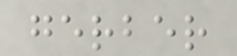gerber
